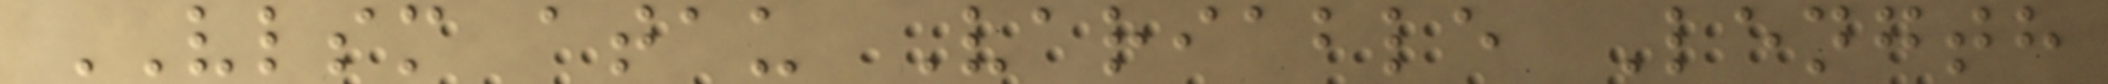VLSM atau Variable Length
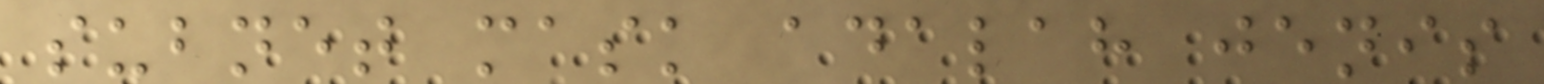subnet mask adalah jenis
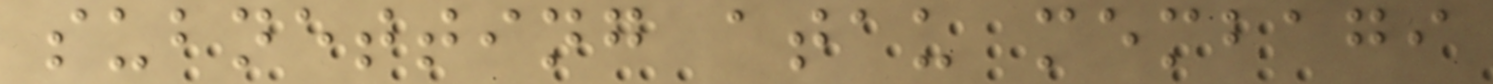subnetting atau membagi
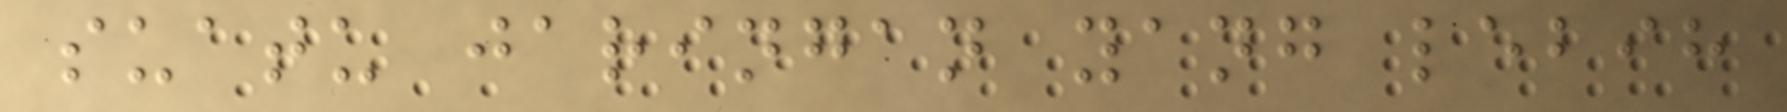suatu jaringan yang lebih
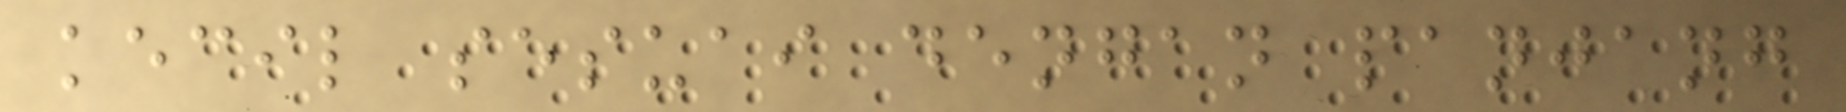kecil sesuai dengan panjang
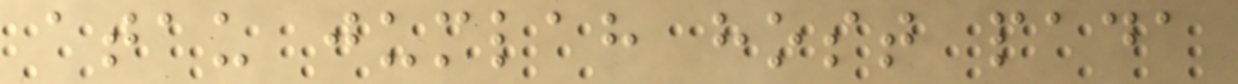atau jumlah host pada
